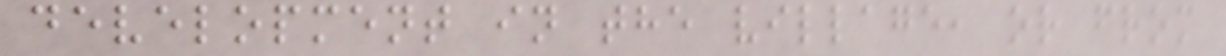development in the village, or from
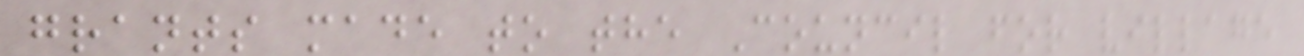grants made to the Council for village
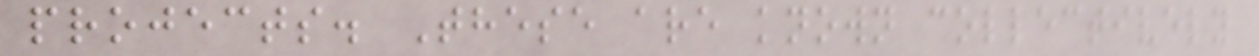projects. These are known collectively
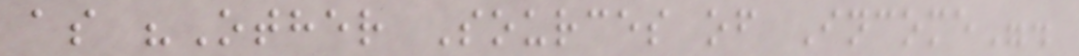as "Other Sources of Income".
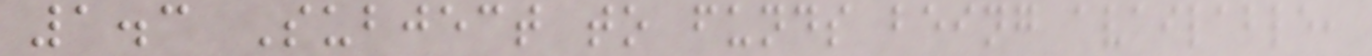1.3 Subject to funds being available,
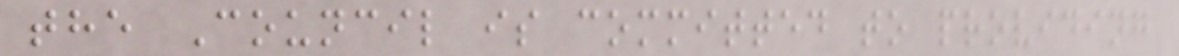the Council is committed to providing
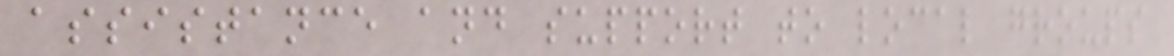assistance and support to local groups
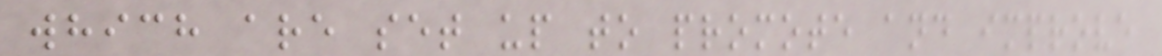which are set up to promote and improve
